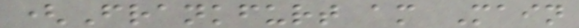(Frankfurt am Main
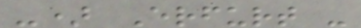-) Erfurt -
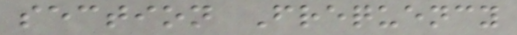section Frequency
